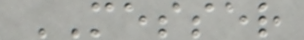MESSER
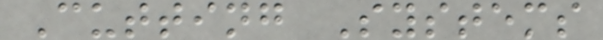Cutting Systems
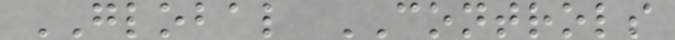GLOBAL CONTROLS
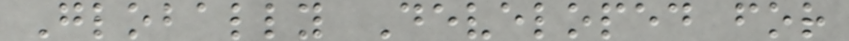Globally Developed for
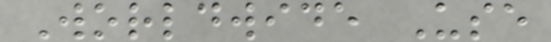Worldwide Use
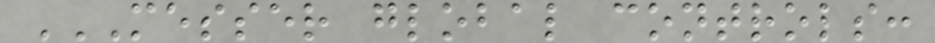MESSER GLOBAL CONTROLS:
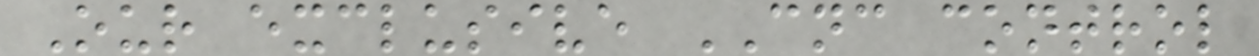Our exclusive CNC control
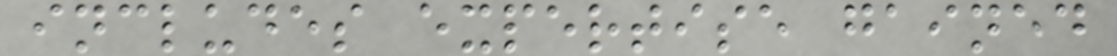includes expertise gained
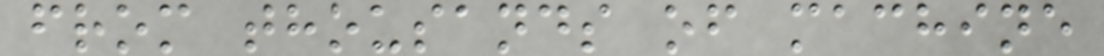from thousands of machine
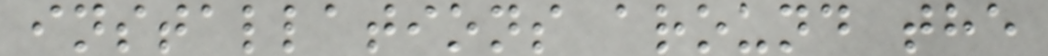installations around the
